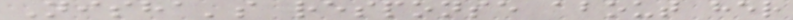Nisha's response about her
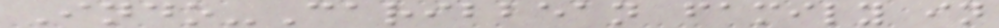Indo-Caribbean family in
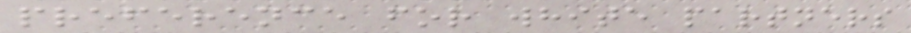preference for white partners
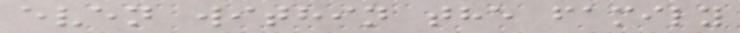even within the family
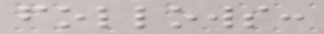follows:
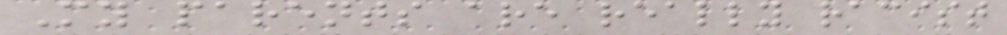My parents are really racist
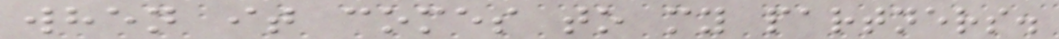when it comes to my partners.
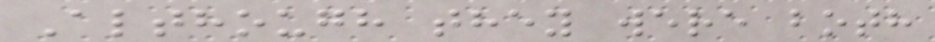Although they were both
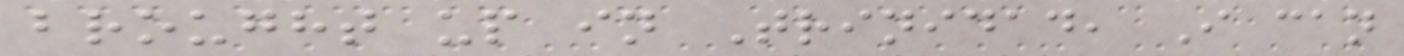brought up in Trinidad, I can
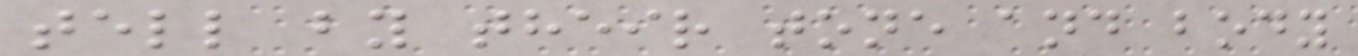tell by their tone and body
